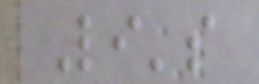Li's
